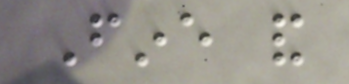Fine and
